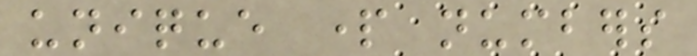unique part numbers
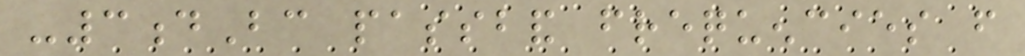-3dBc passband frequencies from
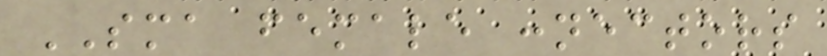SMA female connectors
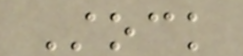Stock
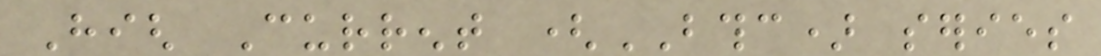High Current (BTHC) series
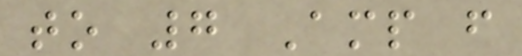to 7 Amp from
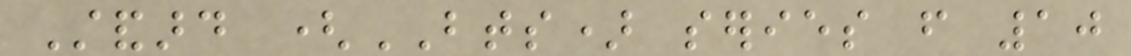Standard (BTS) series from 10
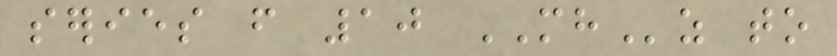series from 10 MHz to
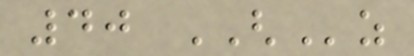40 GHz
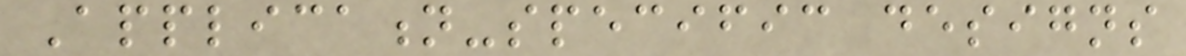Application-specific designs
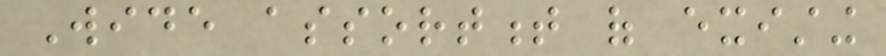Wide assortment of existing
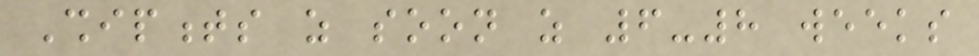Shipments as soon as 6-8 weeks
